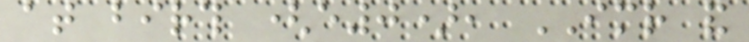at birth (e0), IMR and
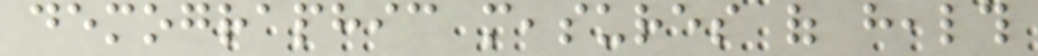demographic measures of health
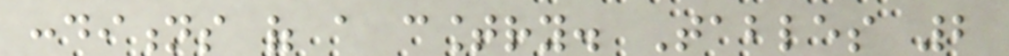conditions of a country. Tables 2
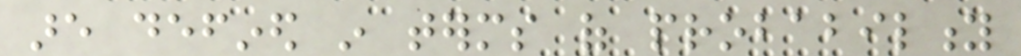are defined in terms of probability
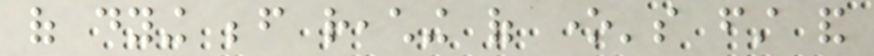of dying before reaching of one's first and
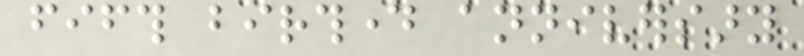fifth birthday anniversary
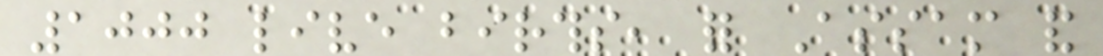1000 live births, for Assam and
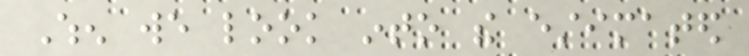When we look into the estimated
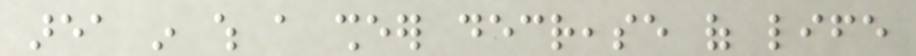area in which a sheer decrease of life
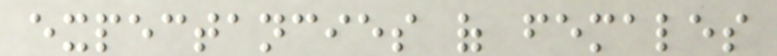expectancies of females
